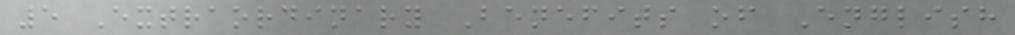5 Extraordinary Benefits of English
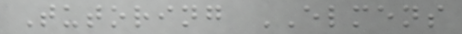Tutoring ELMENS
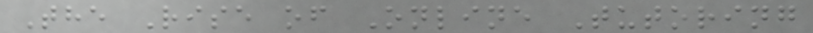The Rise of Online Tutoring
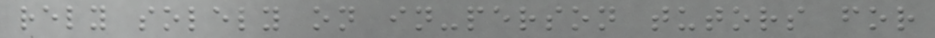rely solely on in-person tutors for
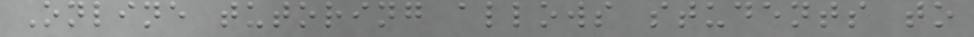Online tutoring allows students to
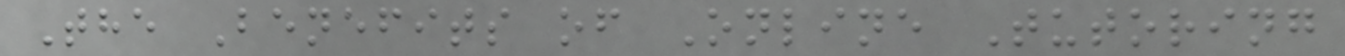The Benefits of Online Tutoring
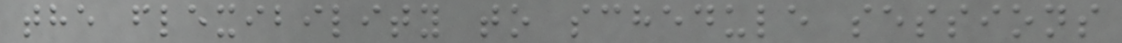the flexibility to schedule sessions
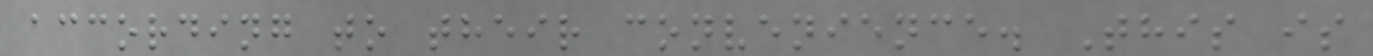according to their convenience. This is
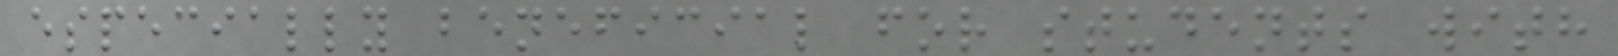especially beneficial for students with
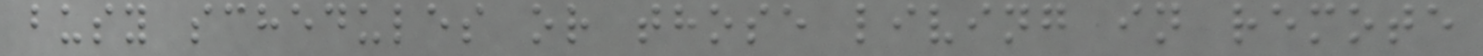busy schedules or those living in remote
